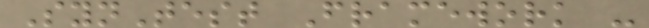SynTest Framework -
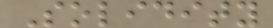Solidity
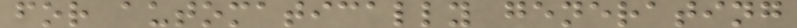for automatically generating
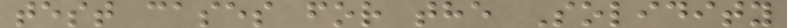test cases for the Solidity
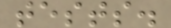tests.
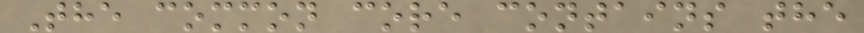The common core contains the
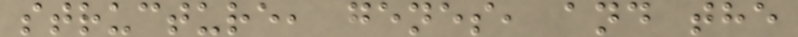structure, genes, and the
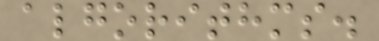algorithms.
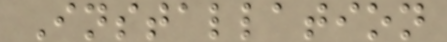Installation
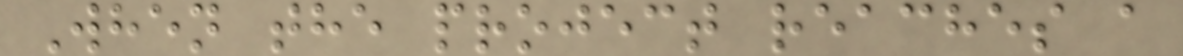When the project reaches a
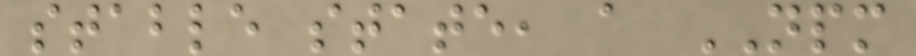stable state, a NPM
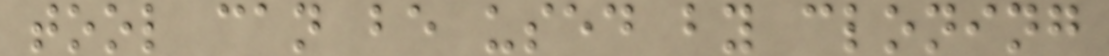tool can be used by cloning
